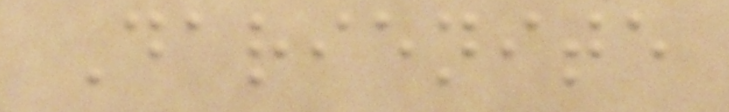Darienite
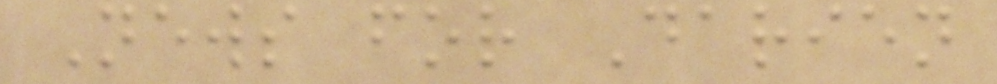News for Darien
